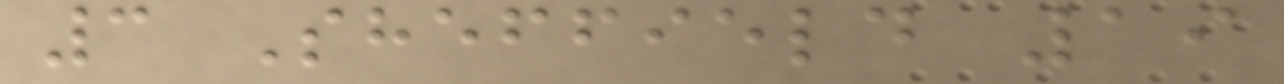3 Sheffield 19
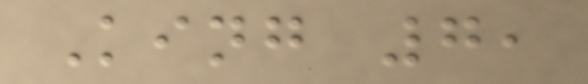King 7,
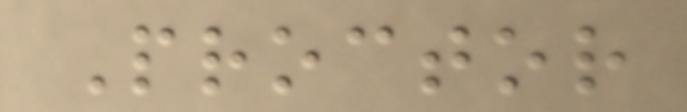Proctor
